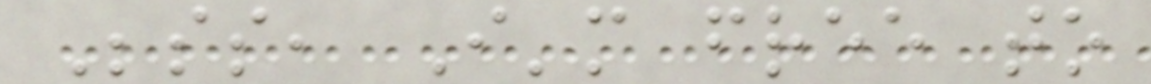Besides, I'm free to
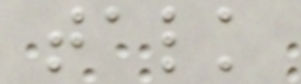talk
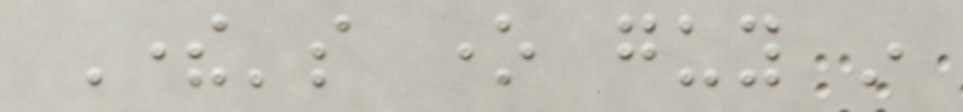There's one guy in
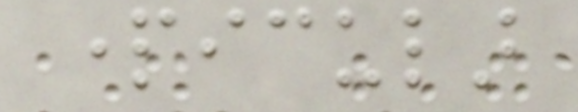particular
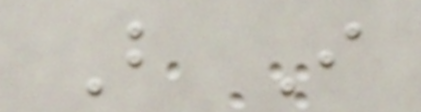But I
